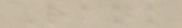Rank
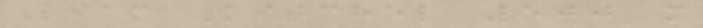Liam Kitchel 500 m
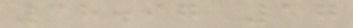38.97 17
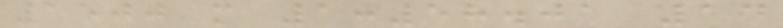1500 m 1:58.01 14
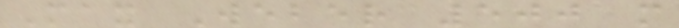Max Weber 500 m
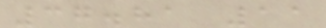37.81 11
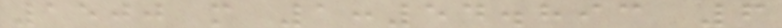1500 m 1:54.893 6
